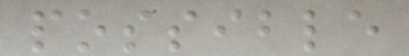possible
